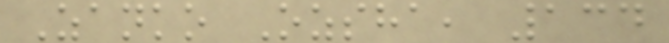Zanko Ozsha, 134
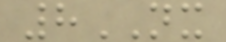8NX
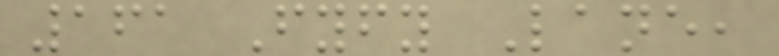161 Fyfy Lane,
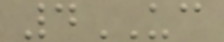4UC
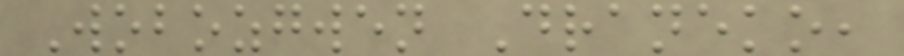Wobozgwen Draneko,
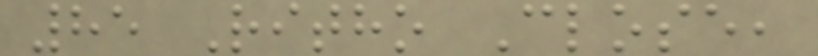85 Ritho Close,
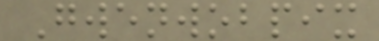Gwenwobpix
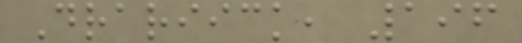Drariick, 196
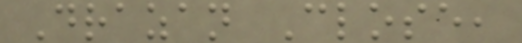Drazan Close,
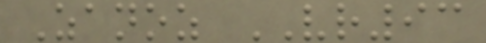Zanoz VR93
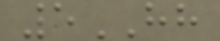5HH
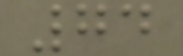74
